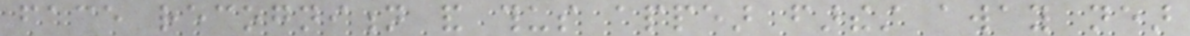face recognition and thus appear farthest away near
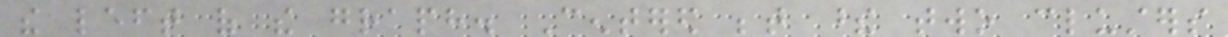the left of the graph. Centered between these two clusters
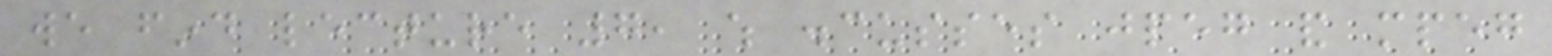we find lecture 7, which discusses jpeg and mpeg
